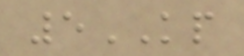5KP
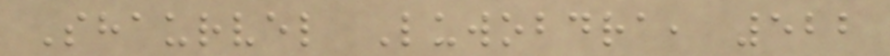Shaurvel Luwobdra, 522
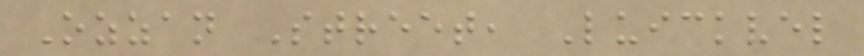Ozzan Street, Luickvel
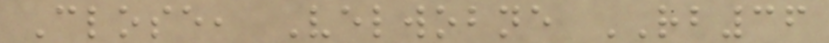Close, Velwobne RB36
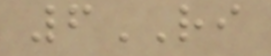6RI
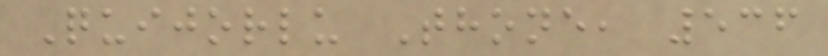Quijorlu Thone, 536
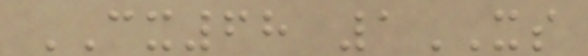CX68 1XS
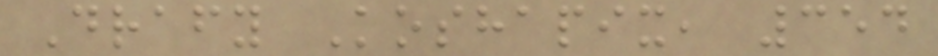Drafy Koshapix, 354
